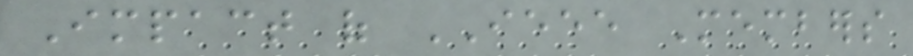Impact of IEEE Members
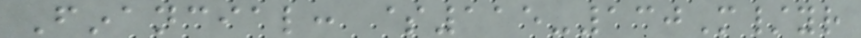Financial: $115-130M/yr
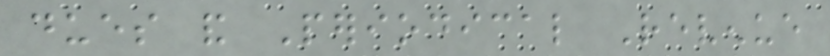dues and Periodical Revenue
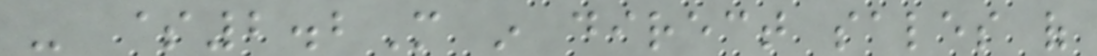- $2.2M in direct sales of
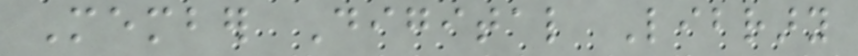Member Digital Library
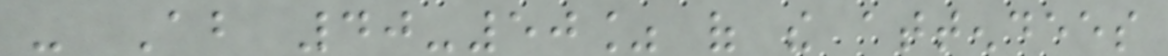- About 40-50% of the attendees
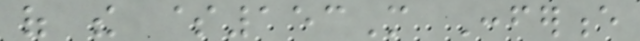of the $153M Conference
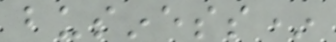business*
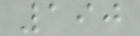190
